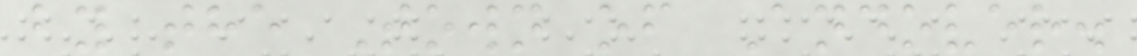by the Town of Andover.
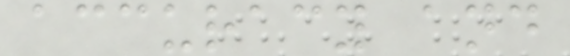accuracy and
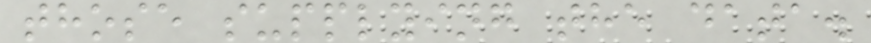those supplying the data.
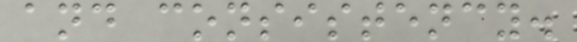and consistency.
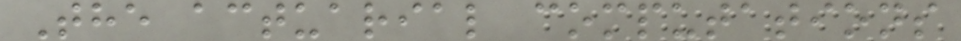The actuarial computations
